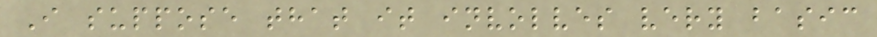I suppose that it involves very basic
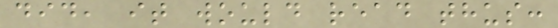did, it would read thus:
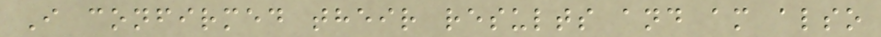I confirmed their results and am also
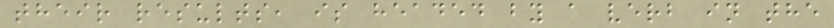their results, is headed by a verb in the
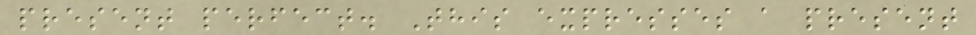present perfect. This expresses a present
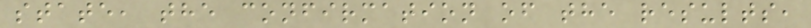state, the confirmation of the results,
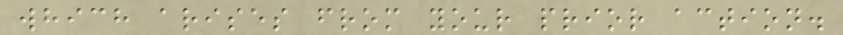which arises from your prior action.
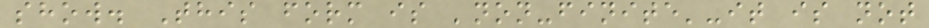show. This form is 'non-finite'-it is not
